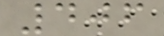406
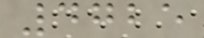4725
